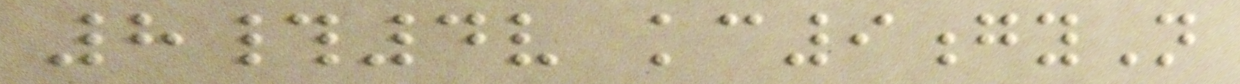8#4v kc9gyN
